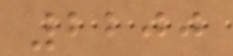2200
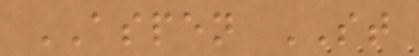ASPEN ST
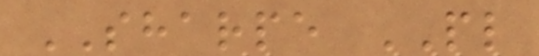SHARPE PL
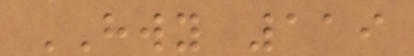HWY 119
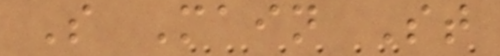S Main St
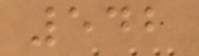542
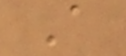A
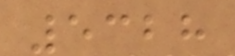5328
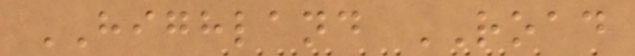HIGHLAND ROAD
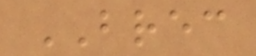BREC
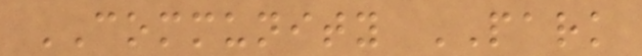COMMUNITY PARK
